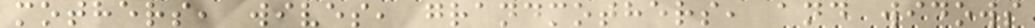mothers, wives, grandmothers, and widows
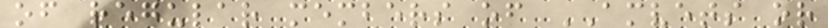of regular members of AMVETS or
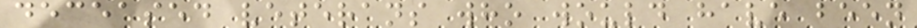deceased veterans who would have been
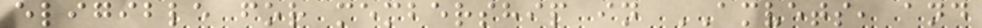eligible for membership in AMVETS, and
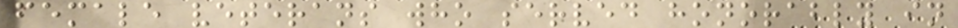female veterans who served honorably in
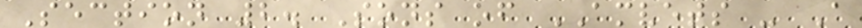Section 2. Sons of AMVETS - A
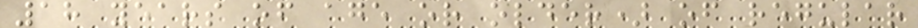18 years of age or older) of regular
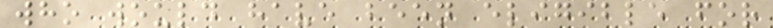who would have been eligible for
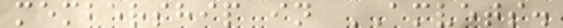membership in AMVETS.
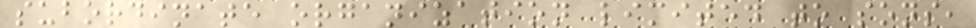subordinate organization limited to sons,
